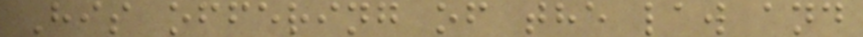His offering of the law and
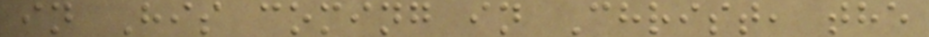in His coming in Christ, the
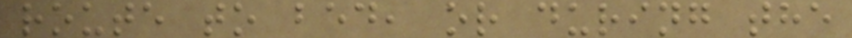route to bed, or during the
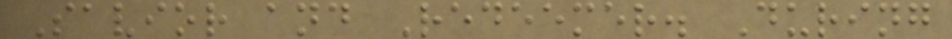Savior and Redeemer. During
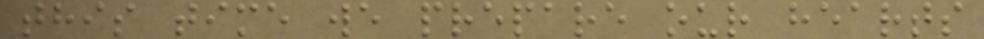this time we prepare our hearts
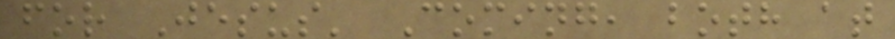for Jesus' Coming, both at
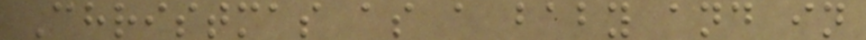Christmas as a baby and in
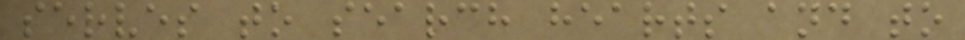serves to search hearts and to
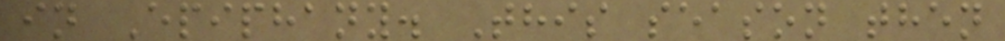in Epiphany. This season then
